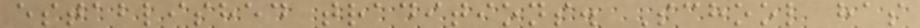established traditions. School has
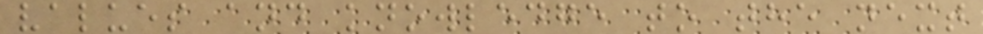values and knowledge to the next
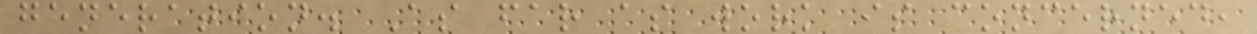generation. As far as work is concerned,
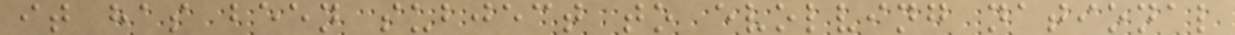it has been subject to evolving national
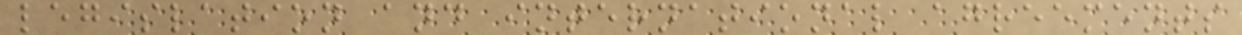legislation and international agreements
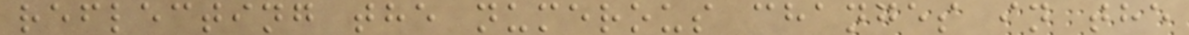reflecting the numerous changes in the
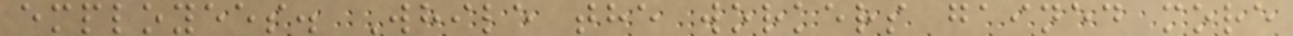employees. While the workers gained more
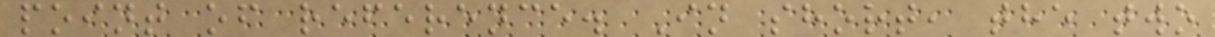point of reference. In short, the two
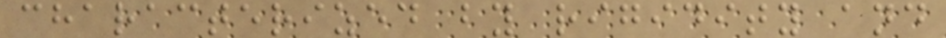characterized by rigidity and
